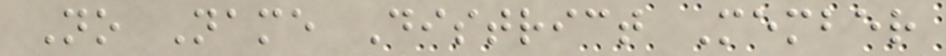No Name District Member
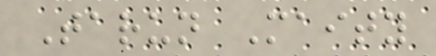Tarun Maity
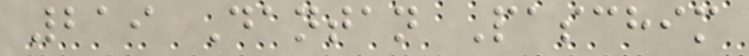219 Dantan Paschim
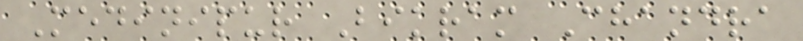Medinipur Bikram Chandra
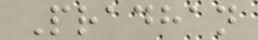Pradhan
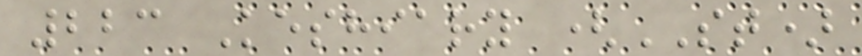223 Keshiary (ST)
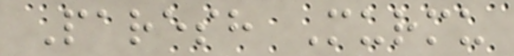Paresh Murmu
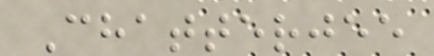Chatterjee
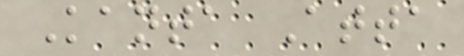Kanta Atta
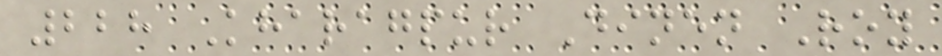228 Kharagpur Dinen Roy
